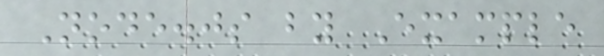Node.js by Example
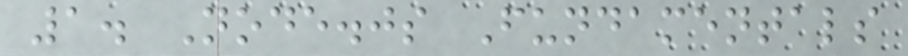1. Node.js Fundamentals
